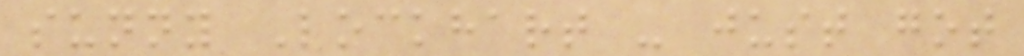sunny Lockhart - just got
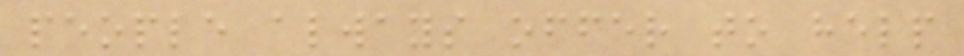people always offer to help
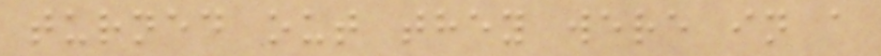turned out they were in a
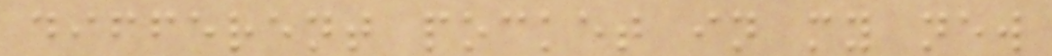different pocket in my new
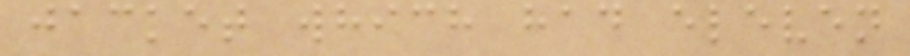jacket which had eleven
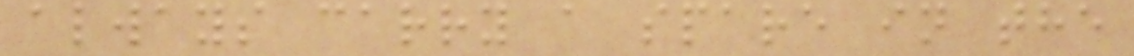always carry a spare in the
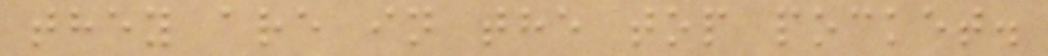they are in the top pocket.
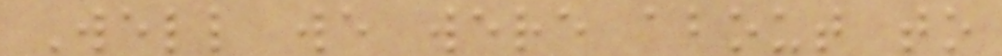Well we were about to
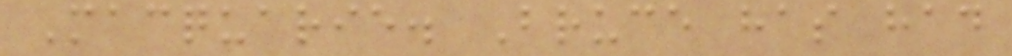Macquarie. Bruce has had
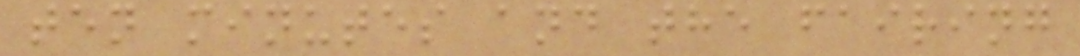ten minutes and the fairing
